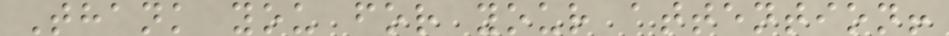Thank you for your attention!
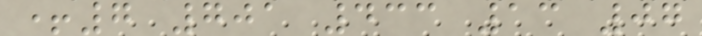+7 701 433 13 07
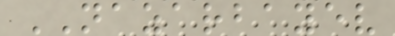NAZARBAYEV
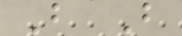B B
